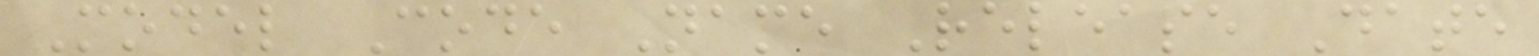Model Code Name Release Date
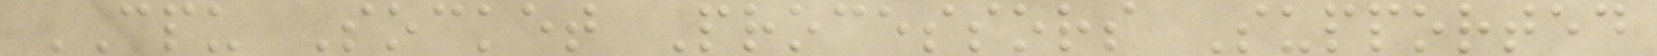CPU Socket Processors Supported
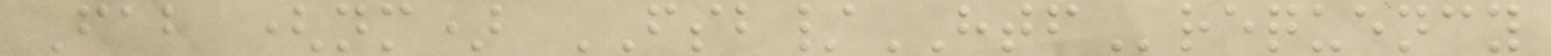Fab (nm) FSB/HTFrequency
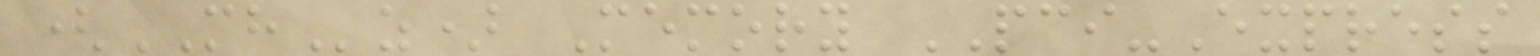(MHz) Memory PCI-Express
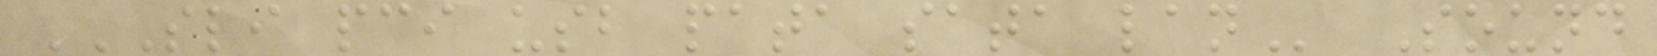SLI PCI USB PATA SATA LAN Sound
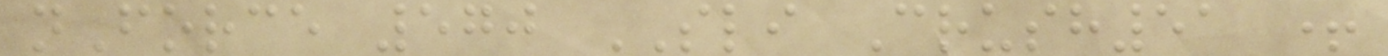nForce 570 SLI Crush51 +
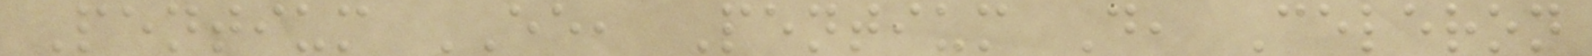Pentium EE, Pentium D, Celeron
